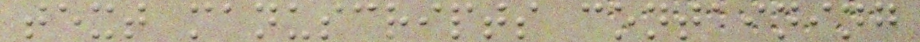text manuscripts containing
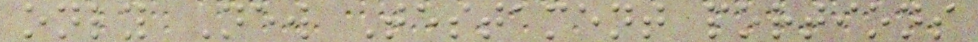only New Testament portions
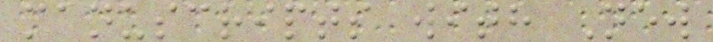manuscripts with New
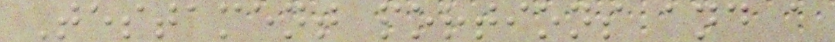Testament portions and a
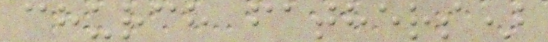church fathers)
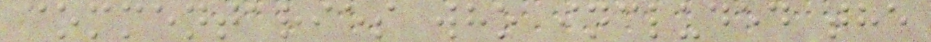commentaries who included the
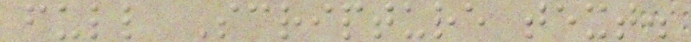full Scripture text.
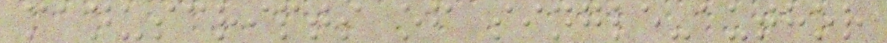manuscripts of single-author
